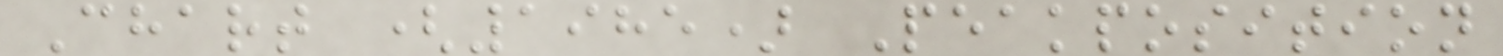Chart (1985) Peakposition
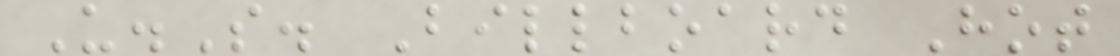U.S. Billboard Hot
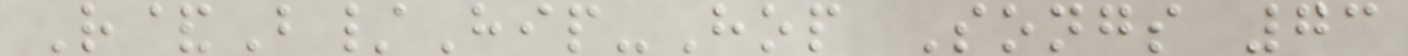R&B/Hip-Hop Songs 73
